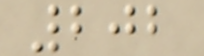202
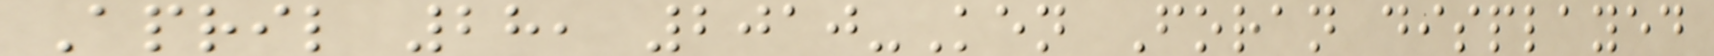April 28, 2010-Ken Foran displayed
